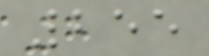255
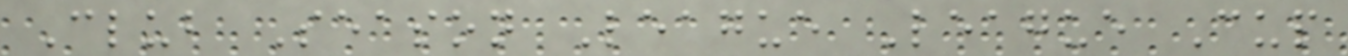Club Season League League Cup
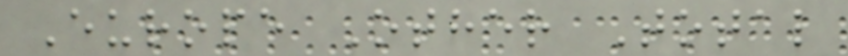Europe Other Total
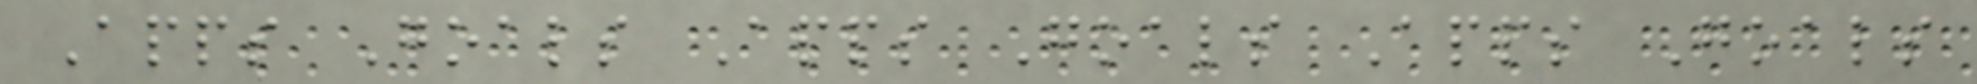Apps Goals Apps Goals Apps Goals
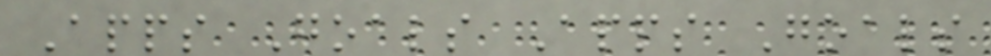Apps Goals Apps Goals
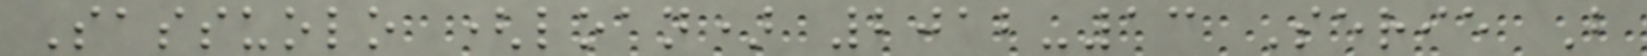Sassuolo (loan) 2012-13 Serie B
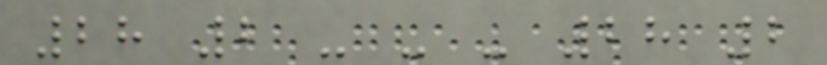28 2 - - - 28 2
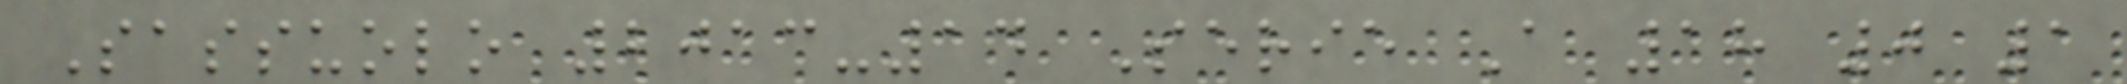Sassuolo 2013-14 Serie A 18 0 1
